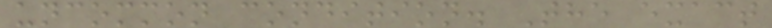uncommon condition. The exact
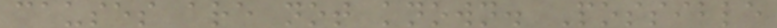causes are not known. Possible
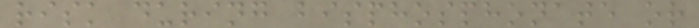risk during bisphosphonate or
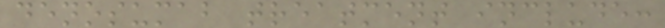denosumab treatment include:
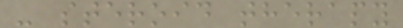- steroid therapy
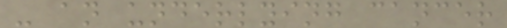- an underlying cancer
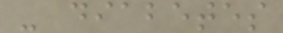- diabetes
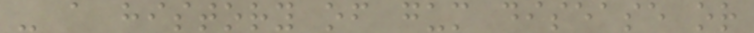- a history of gum disease or
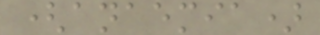(anaemia)
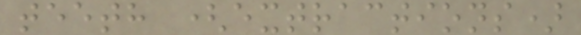teeth (extractions)
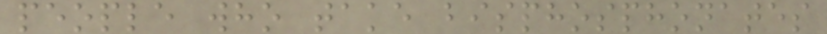people who take bisphosphonates
